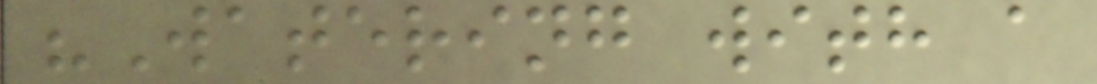"Watering with a
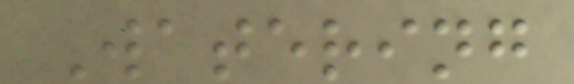Watering
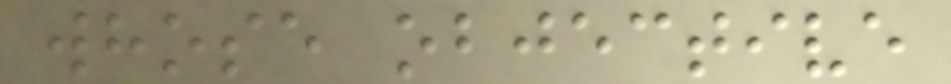whose objective
